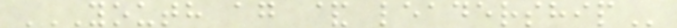YOUTH AG & LEADERSHIP
